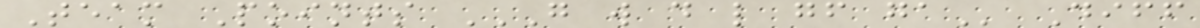Team Points G W D L GF GA Diff
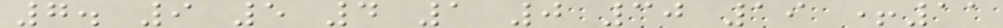7. 9 5 4 1 0 30 19 +11
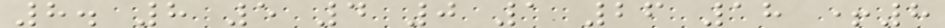8. 8 5 4 0 1 26 18 +8
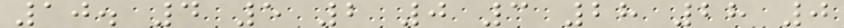10. 4 5 2 0 3 28 28 0
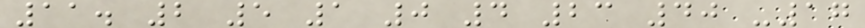11. 2 5 1 0 4 23 40 -17
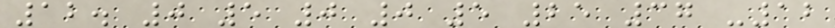12. 0 5 0 0 5 25 37 -12
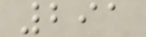291
